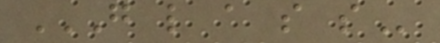G L A S S
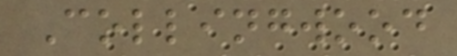Collingwood
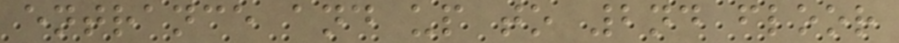entrance and up to 2nd floor
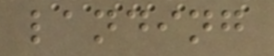landing
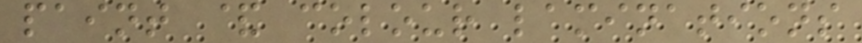paint & colour laminations
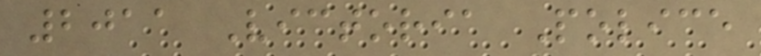2011 Victoria Police
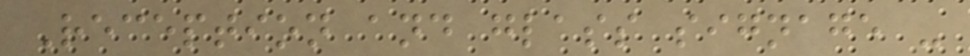Reception and glass signage -
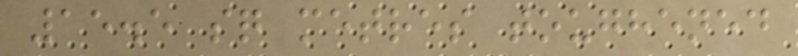15.5 sq metres toughened
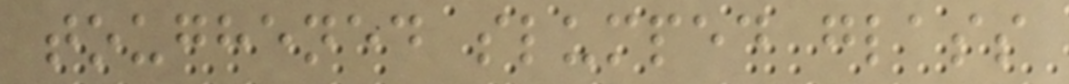toughened slumped glass
